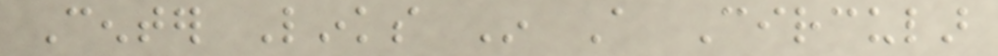Center Links In A Circular
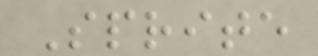Sprite
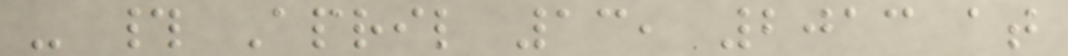- # April 13, 2013 at
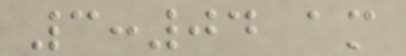3:04 am
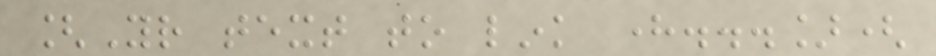[Your text to link here...](
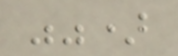"")
